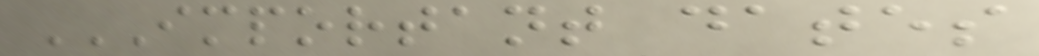IMPORTANT DATES
